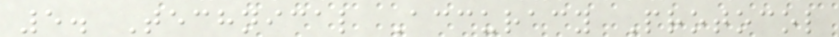5. Technical Accuracy Protocol
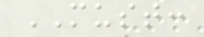MUST:
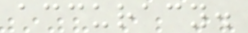accuracy.
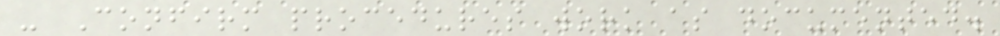- Confirm procedures work as documented.
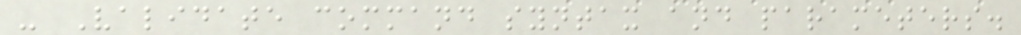- Validate command syntax and parameters.
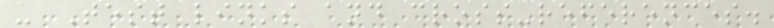- Test links and cross-references.
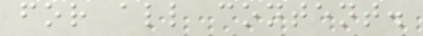for all content.
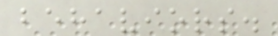behaviors.
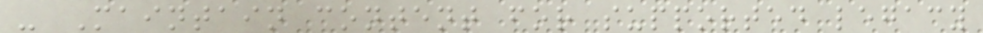- Maintain content for supported legacy
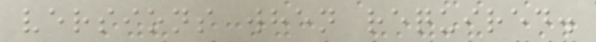versions when required.
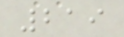219
